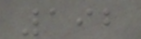192
